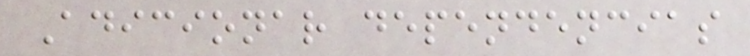Adicionar dependencias
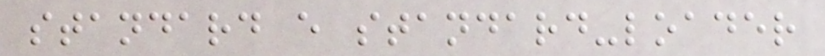standard e standard-loader
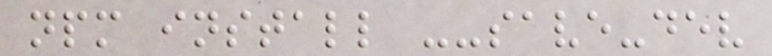npm install --save-dev
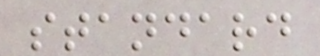standard
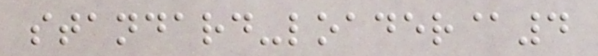standard-loader@4
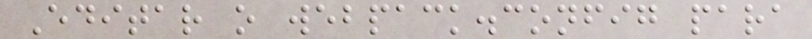Editar o webpack.config para
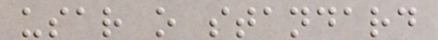usar o standard
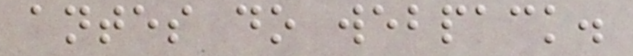antes do webpack.
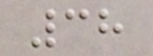38
